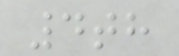4th
